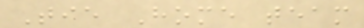Tie Home team
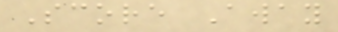Score Away
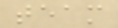team
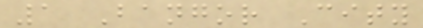1 Bangor City
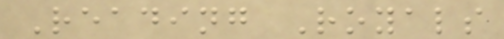Reading Royals
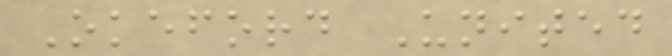Okeford United
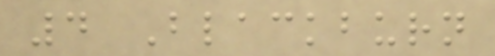4 Blackburn
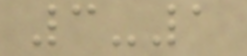3-1
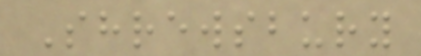Shrewsbury
